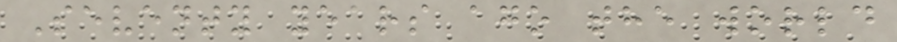Seventy years ago the world
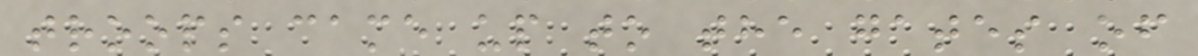troops came up to the gates of
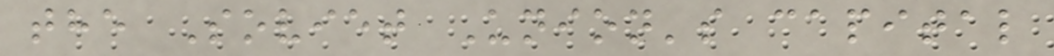the Soviet Union's capital
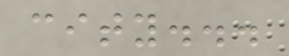city...
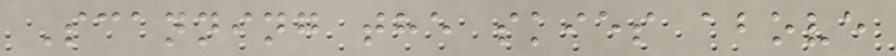Scanning the skies above
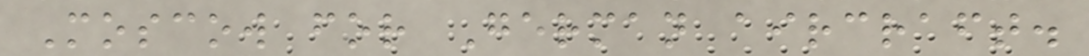Moscow for German aircraft.
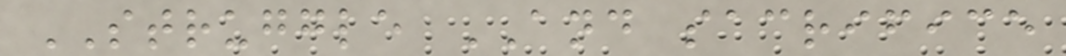STRUGGLE AND sacrifice
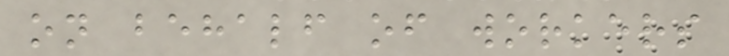on behalf of workers
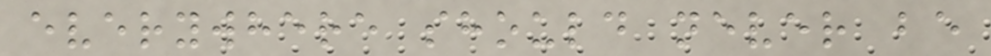everywhere should never be
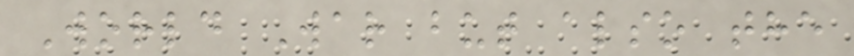World War but also the
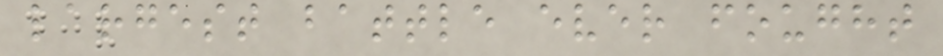largest battle ever fought
